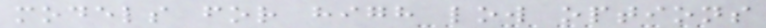models for high low options
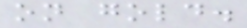on gold.
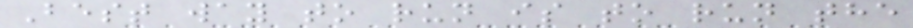Best way to run is to run the
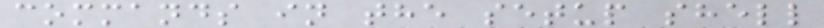commands in the setup shell
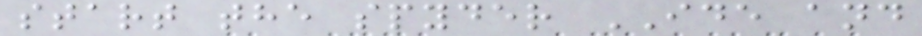start the spyder IDE and
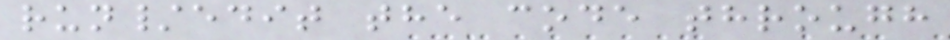run/edit the code through
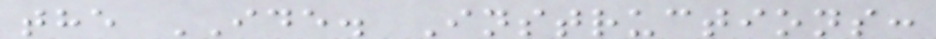the IDE. Instructions:
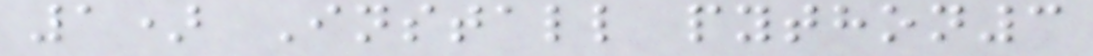1) Install python3
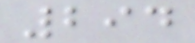294
